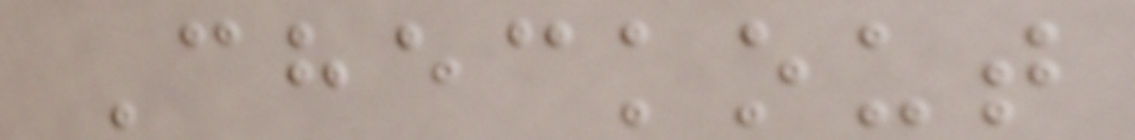Checkout
